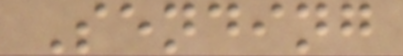Sending
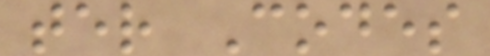ter Codes
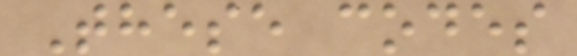These codes
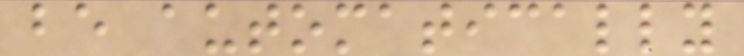be automatically
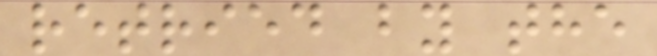retried by the
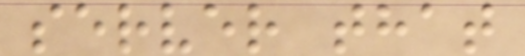server that
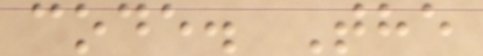code. The
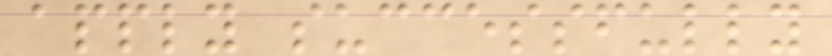apply successfully
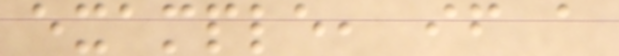example, if a
